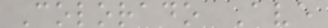Colorado Ave
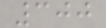300
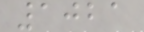1021
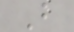B
